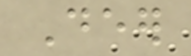Deer
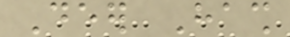Deer Hash
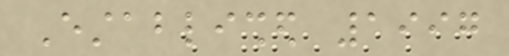Established 1997
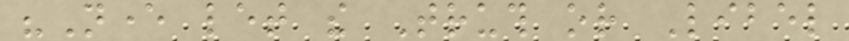"Never let the Truth or Libel
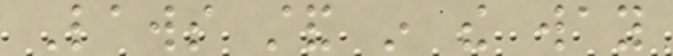Laws stand in the way
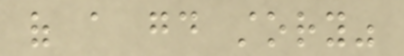of a good story"
